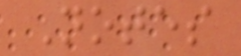Notes
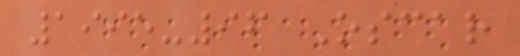1995-96 Oscar
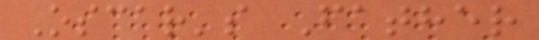Oscar's Father
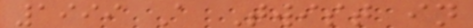1999 A Twist in
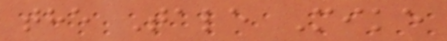the Tale Mike
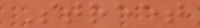Street
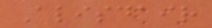Alisdair
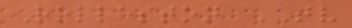Rolleston TV
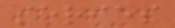series
